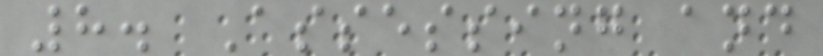8. Assessing and
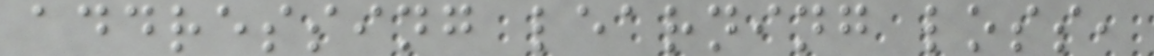addressing learning loss,
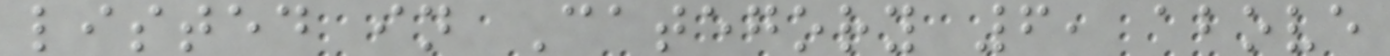listed in Category 6, above
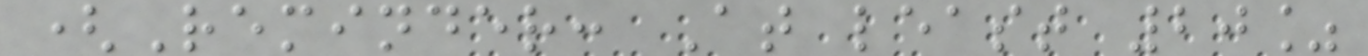(Reminder: At least 20%
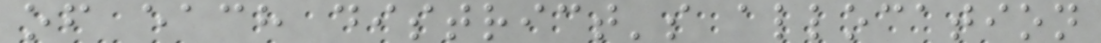of each district's allocation
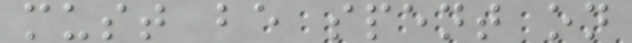must be spent on
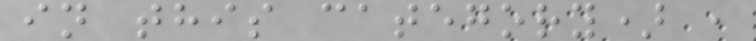in this category) ,
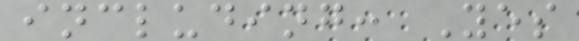including: Yes
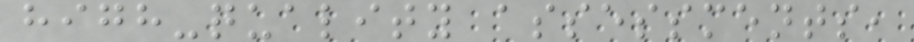high-quality assessments,
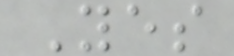Yes
